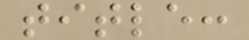title:
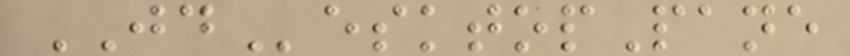JDesktopPane
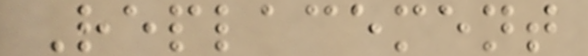Replacement
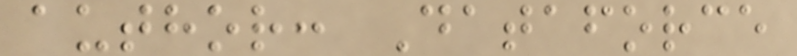author: Dataforce
